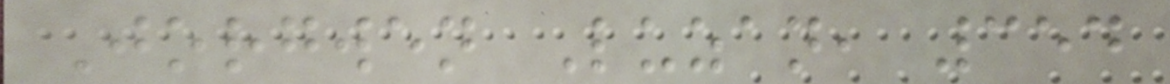Jorgwen Luzan, 354
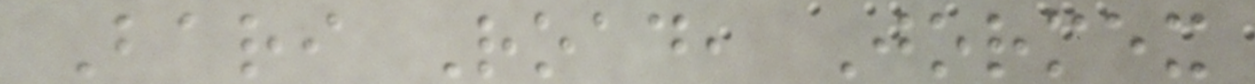Bari Road, Jormex
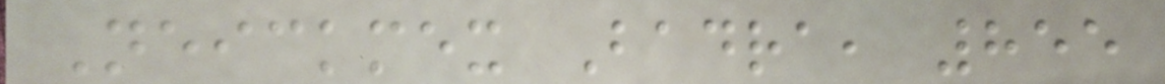Neickmex Badra, 855
